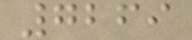7269
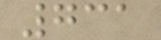731
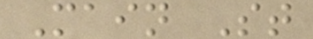Main St
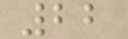22
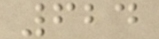624
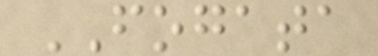FOGATA
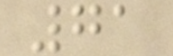71
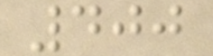400
